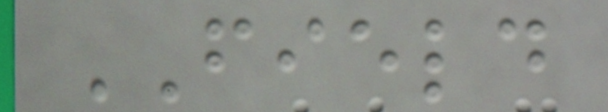FIELD
